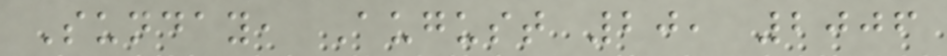Sunday, August 20, 2006
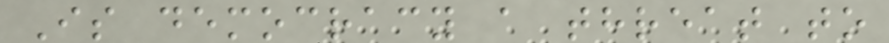Is democracy a threat to
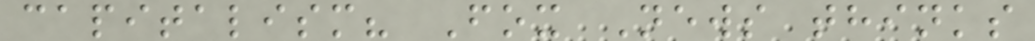capitalism? Fox News thinks
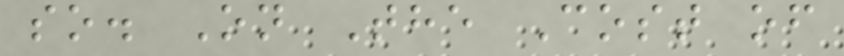so. On The Cost of
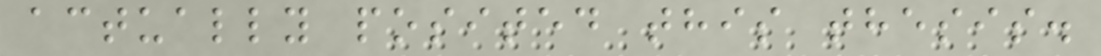actually posited this thesis.
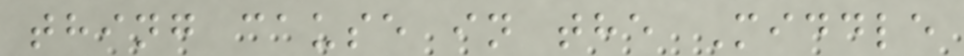thing cause in the Middle
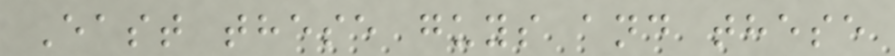East these guys and these
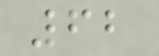62
